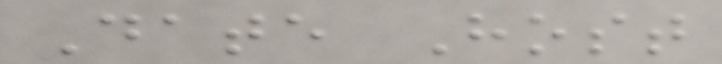Date Host
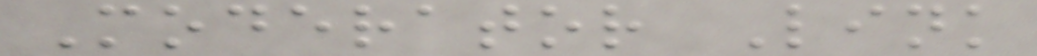Moderator Link
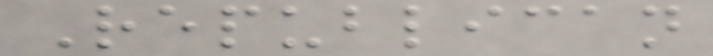Republican
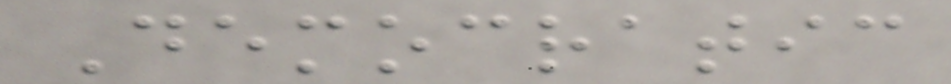Democratic
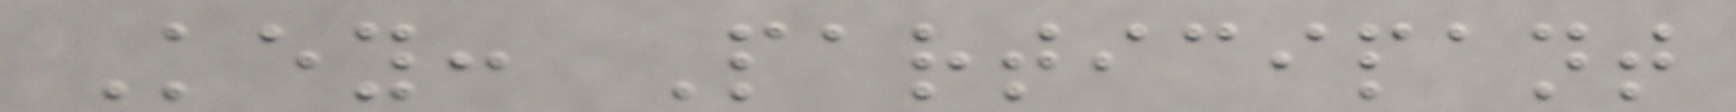Key: Participant
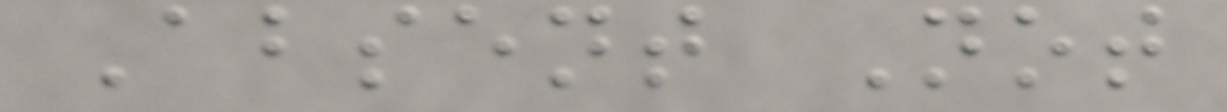Absent Not
